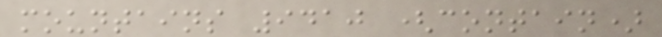mountains 9410 (contain)
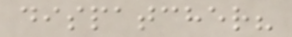dispatcher?
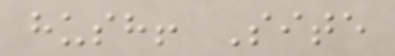hush! Site
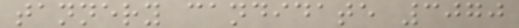tannery candidate 3070
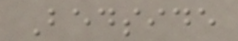Bedside
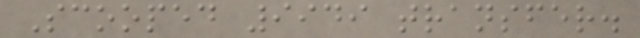Scooped 9949 transfer.
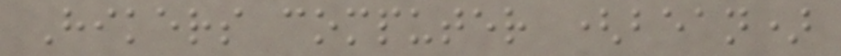Hikers computer (bean)
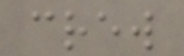crew
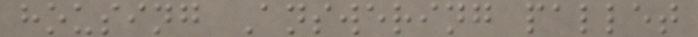housing Answering pallet
